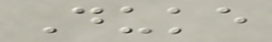Duke
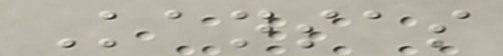Kansas
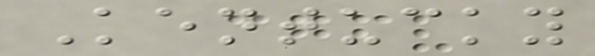Kentucky
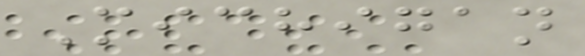Michigan
